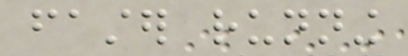faster running
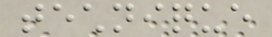technique
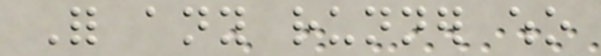For any runner who
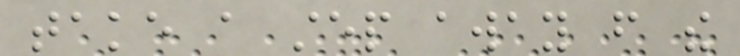take a step away from the
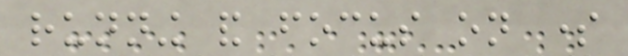running and focus on some
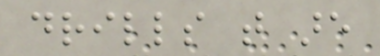drills that are
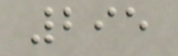295
